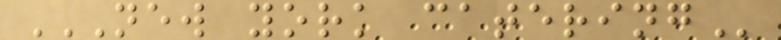NEW YORK CATERING
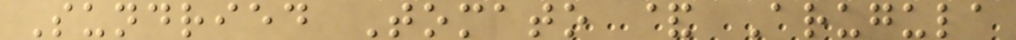Sundried Tomato & Arugula
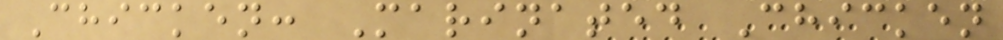Chicken: Marinated Chicken
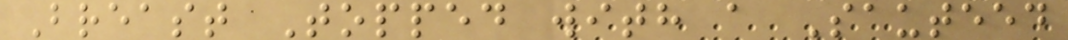Breast Topped with a Sauteed
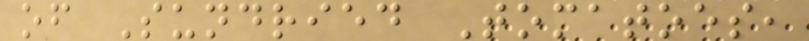of Sundried Tomatoes,
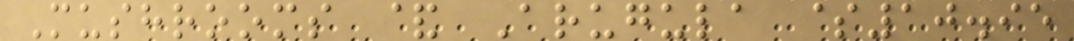Mushrooms & Arugula $10.95
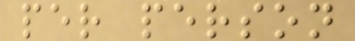per person
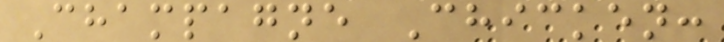Champagne Chicken:
